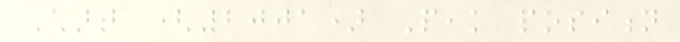Chart (2001) Peak position
